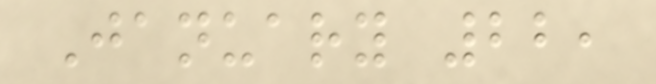January 22,
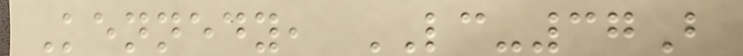Kennedy, LC-37B
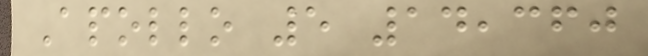Apollo 5 14,360
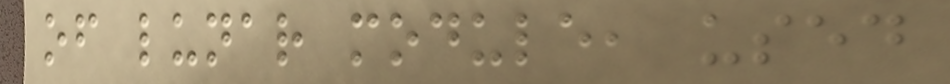of lunar module, used
